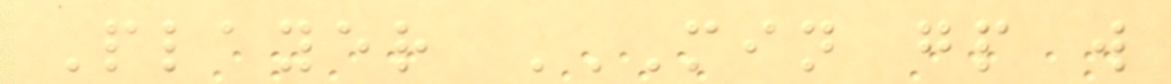Player MIN GP W
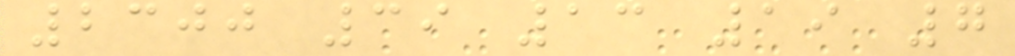2300 39 13 19 7
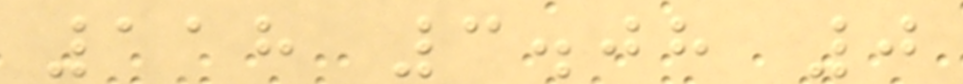118 3.08 0
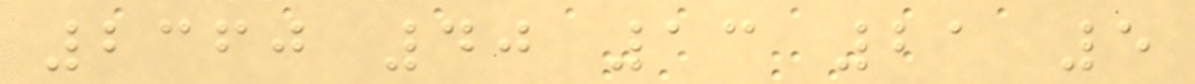2360 40 13 21 5
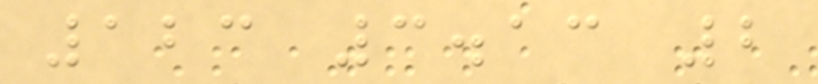123 3.13 2
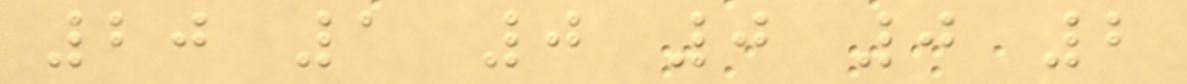20 1 0 0 0 2
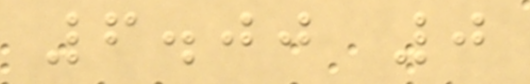6.00 0
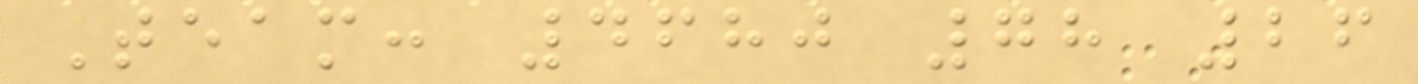Team: 4680 78 26
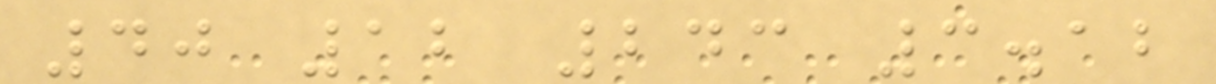40 12 243 3.12
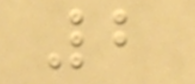2
